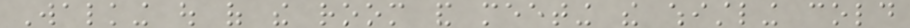Walking out of the room and meeting the whistling cold
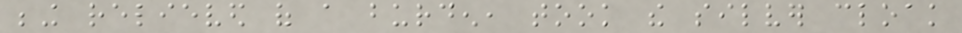being relieved of a burden, took the silver cloak
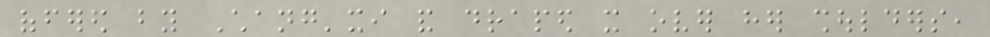offered by Chang'xi and draped it over her shoulders,
